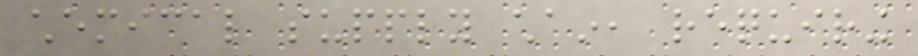chemical supply chain, requiring
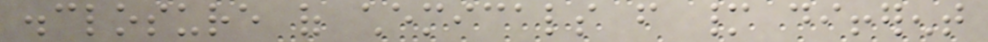disclosure of chemicals from many different
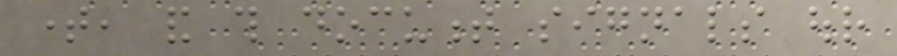time, and this document signals our
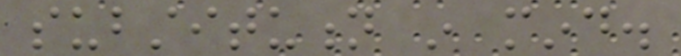substitution in mind.
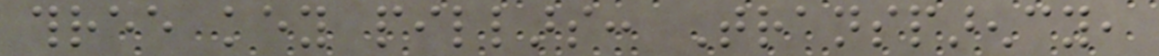three key pillars: Transparency,
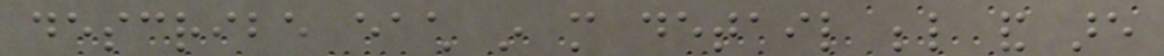describe each in more detail below and are
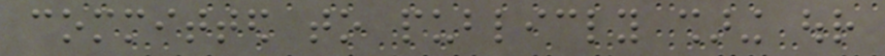committed to publicly sharing our
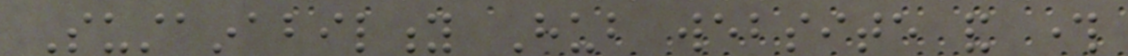Sustainability Hub website and through
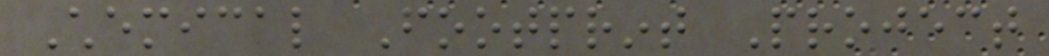Chemical Footprint Project
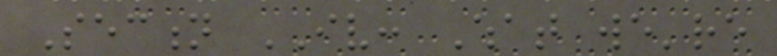Section IV: What we're
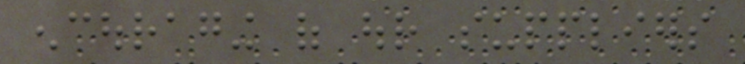encouraging of our suppliers
